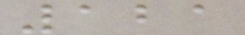121
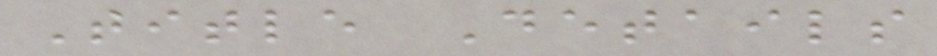Title Details
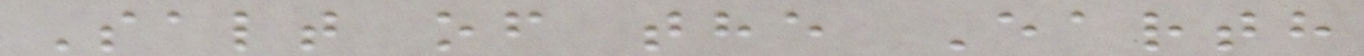Salt of the Earth
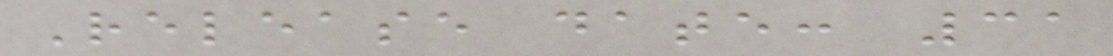Release date: 31
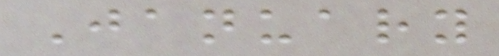January
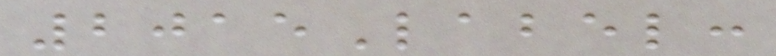2015Label:
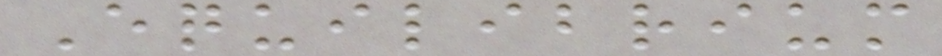Equilibrium
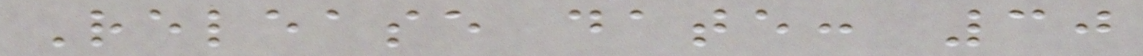Release date: 30
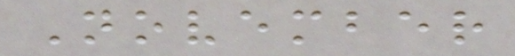November
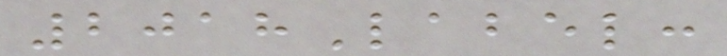2018Label:
